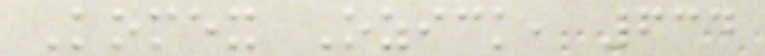Komex Ozick, 634
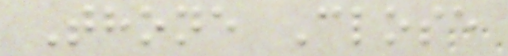Thone Close
